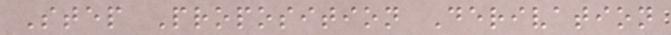Step Proposition Derivation
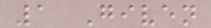1 Given
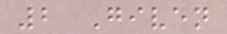2 Given
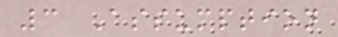3 Assumption
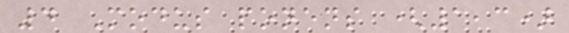4 Modus ponens (1,3)
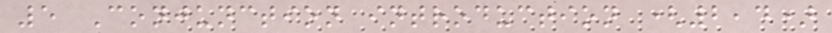5 Conjunction introduction (2,4)
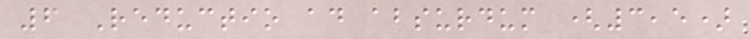6 Reductio ad absurdum (3,5)
